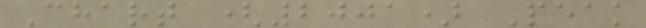Chart (2001) Peak
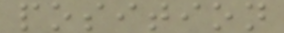position
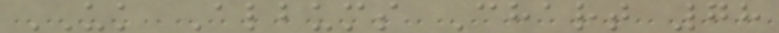UK Albums Chart 78
